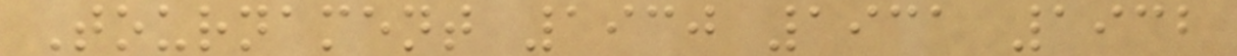Tournament 1930 1931 1932
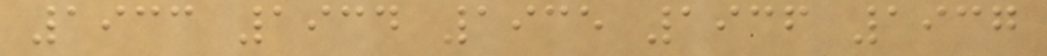1933 1934 1935 1936 1937
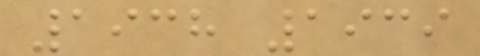1938 1939
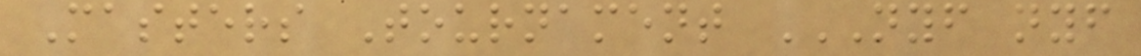Masters Tournament NYF NYF
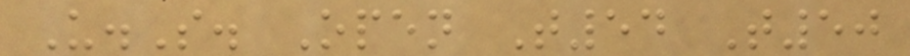U.S. Open T54 T50
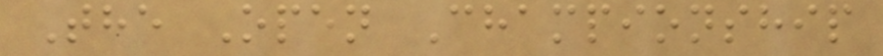The Open Championship
